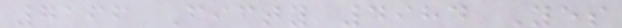7166 Fifty 4984 Yes
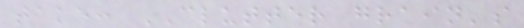take: CLUTTER grain's
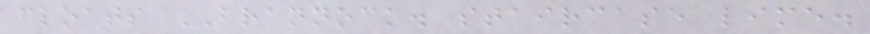floats BRANNOCK. staircase lime.
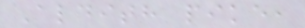Aldith pike,
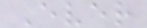Ever
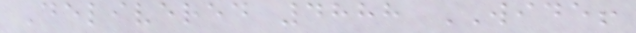Delivered 4888 WIDE!
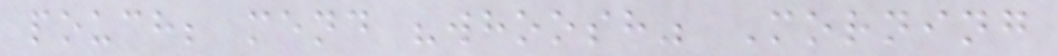pouch; mend "whoosh" Morning
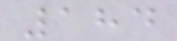184
